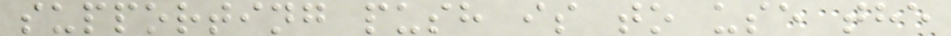supporting push is to use the
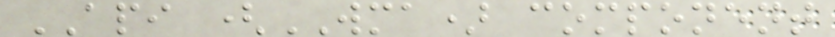API (WMA) component
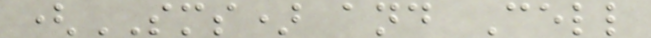(SMS) and Cell
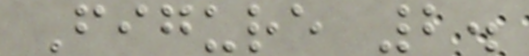Figure 2.
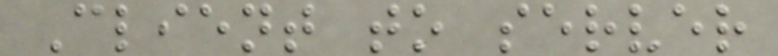Client to server
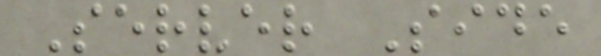Server Side
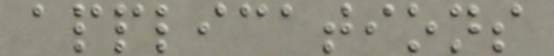applications
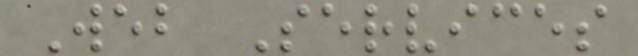Web Services
